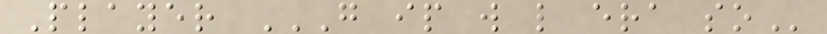Player G IP W L ERA SO
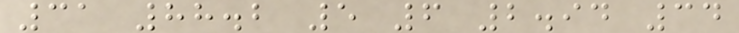31 88.2 5 6 2.94 34
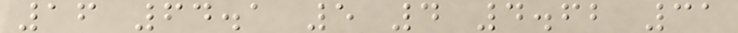16 64.1 5 4 4.62 31
